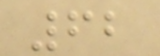62
